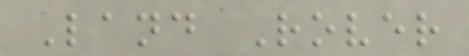Land Rover
